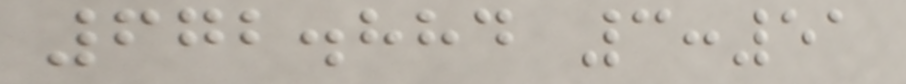672.884 3:51
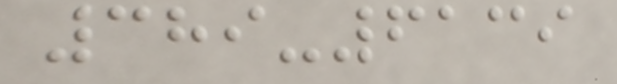389-6139
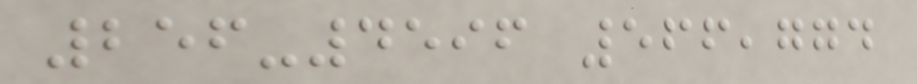256-4596 566,774
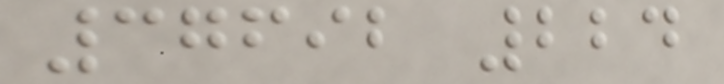37692 224
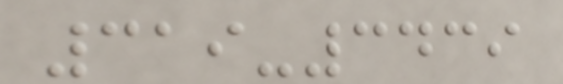319-3439
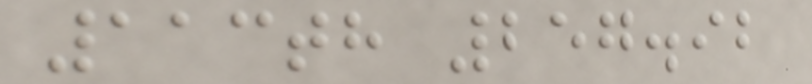113th 257.92
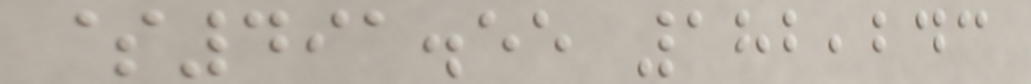$491.55 182,243
